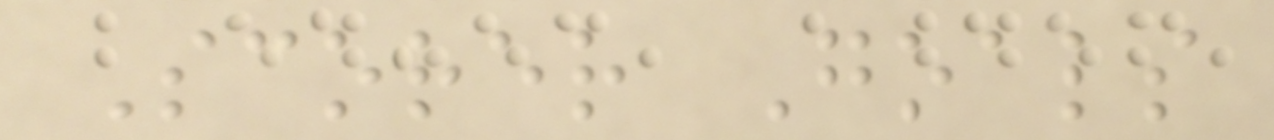Scorer Goals
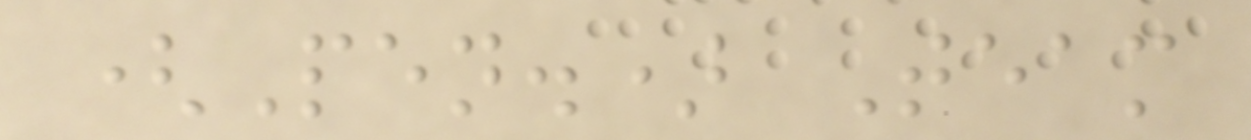(Pen.) Team
